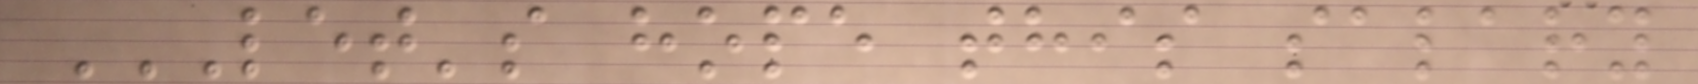LET'S HOPE THIS SALARY
